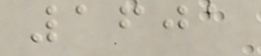1601
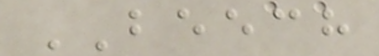BEECH
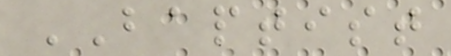BAPTIST
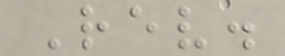Rev.
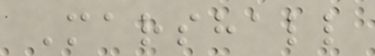Marshall
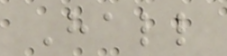Hall
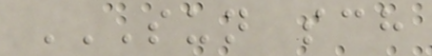SUN SCH
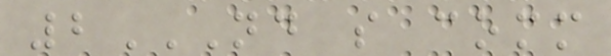2ND S COMM
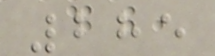285
